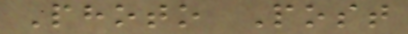Photo Post
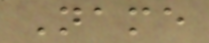Name
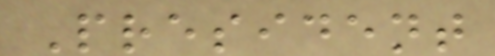President
